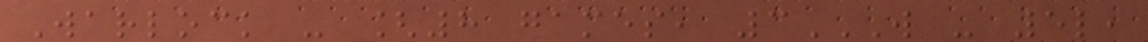Warlock - [8 games, 3W - 5L,
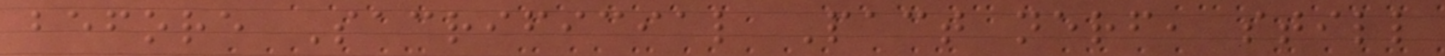before Sacrificial Pact nerf, still
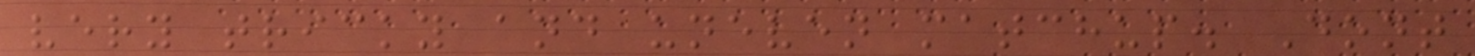very tricky and uneven matchup. Dont
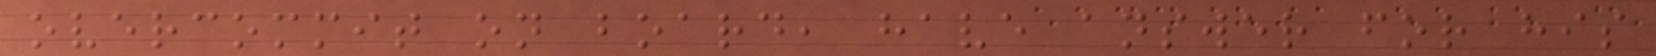overcommit on board, have answer for his
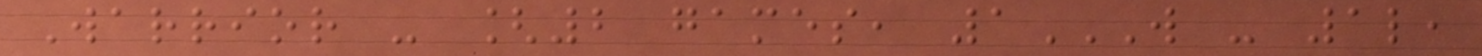Warrior - [2 games, 1W - 1L,
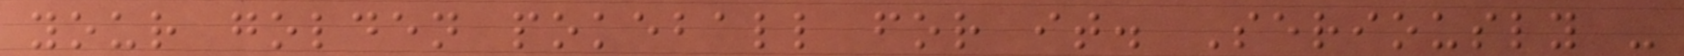your golden pokeball for it. Seriously -
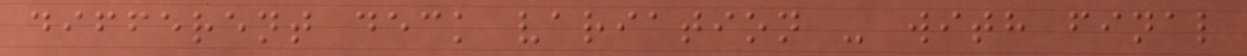different deck variation - with final
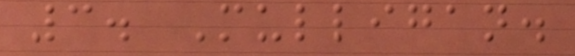3. Mulligan.
